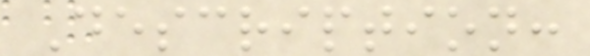Description:
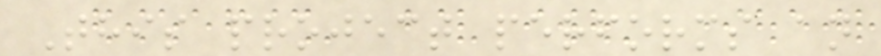This project performs an
